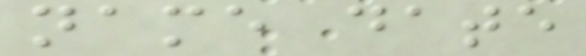name date
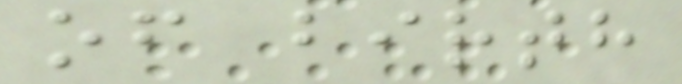of birth
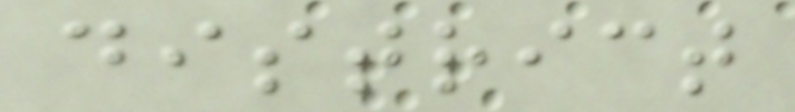district
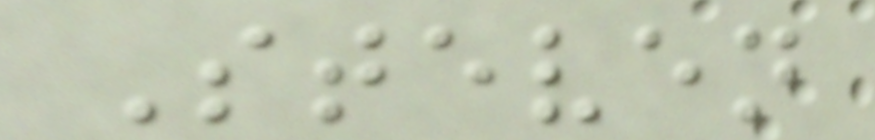Steven
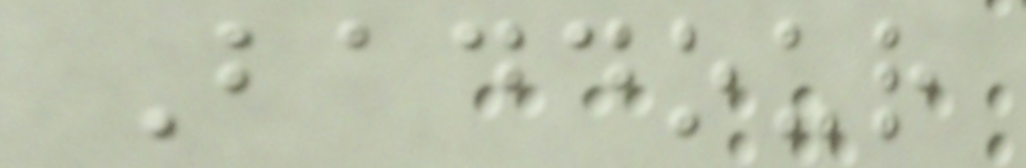Baddour
